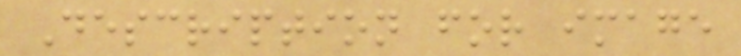Description for image
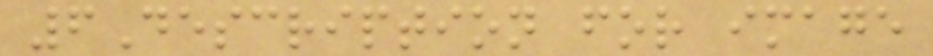6Description for image
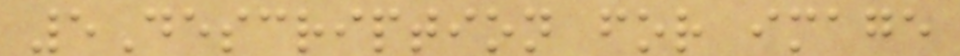5Description for image
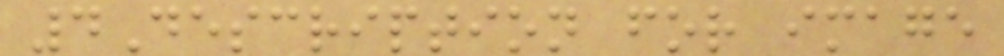4Description for image
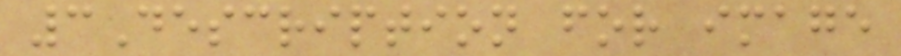3Description for image
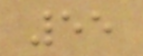55
